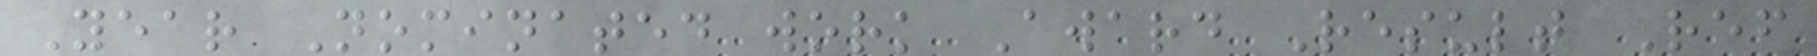Year Nominated work Award Result Ref
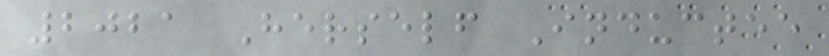2021 Herself Inductee
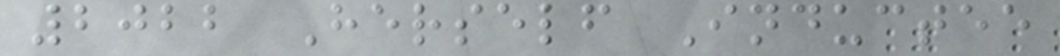2022 Herself Inductee
